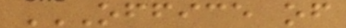OFFICE OF
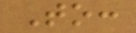To:
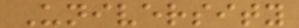University
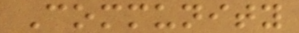Community
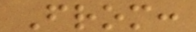From:
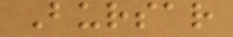Bursar
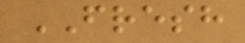FRESH
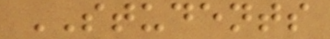STUDENTS
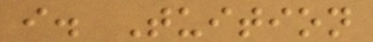i. Tuition
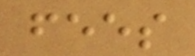fees
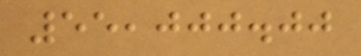55,000.00
